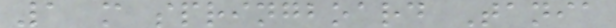1 m springboard Tania
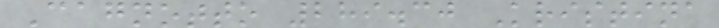Cagnotto 289.30 Kristina
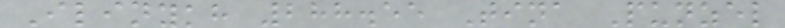Ilinykh 288.55 Tina Punzel
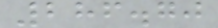286.70
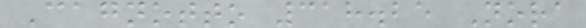Cagnotto 318.25 Nora
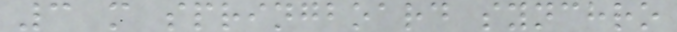3 m springboard synchro
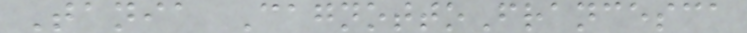Tania CagnottoFrancesca
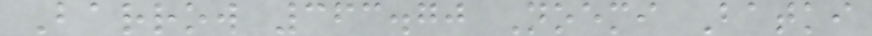Barrow 363.70 Noemi Batki
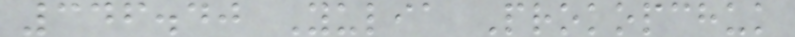346.40 Yulia Prokopchuk
